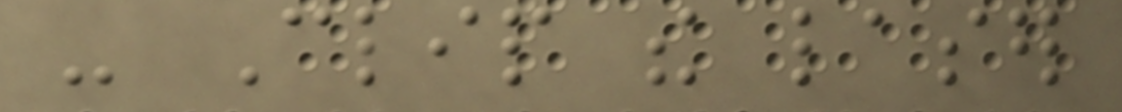- Clip the laser
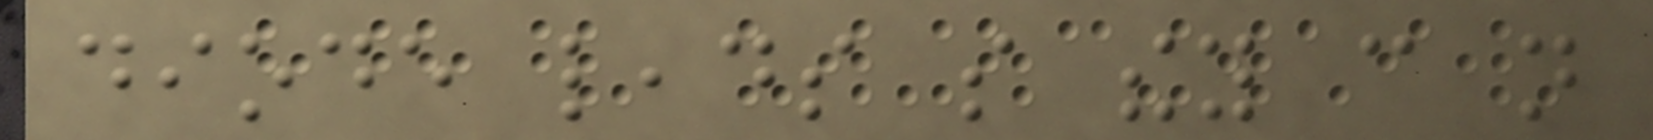diode leads so they can not
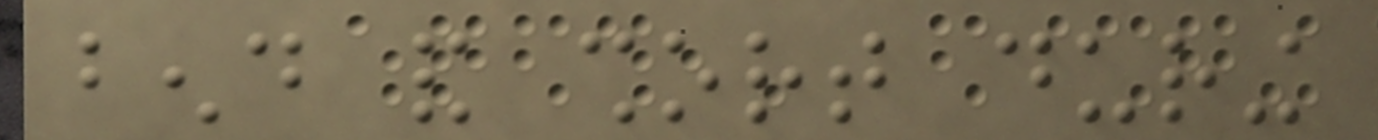bend and short during
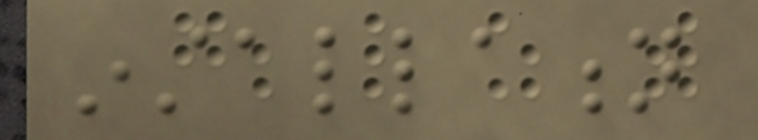installation
